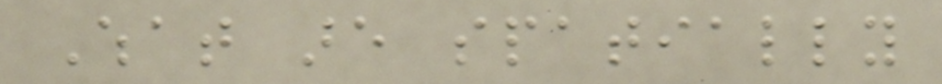What are spatially
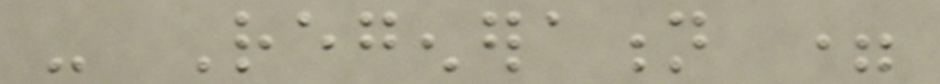- Regeneration =
